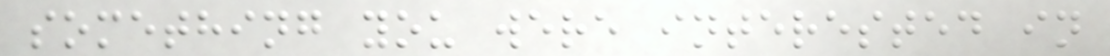something you were interested in
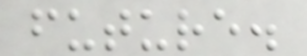future.
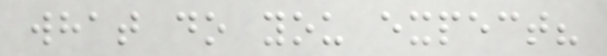what do you expect?
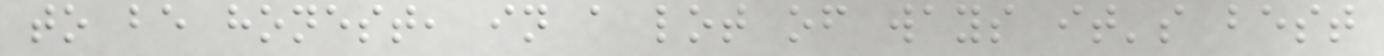to be honest, in a lot of ways it's best
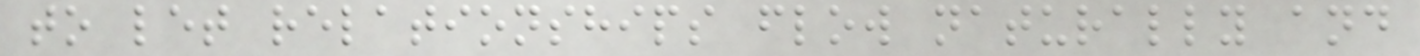to let relationships flow naturally and
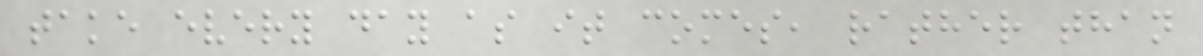take every day as it comes, rather than
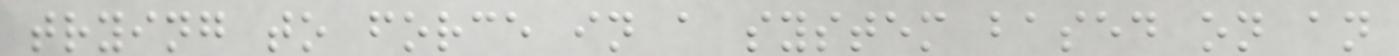trying to force in a system based on an
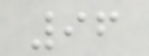96
